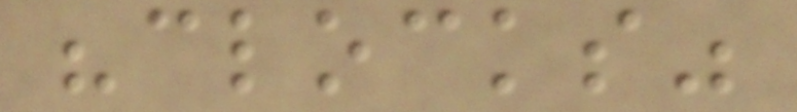"clocks"
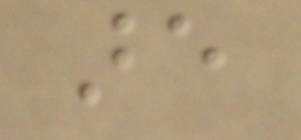are
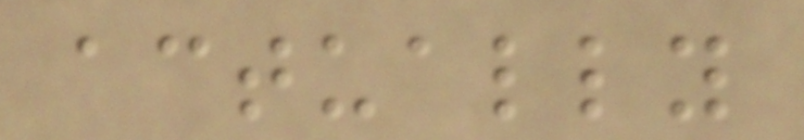actually
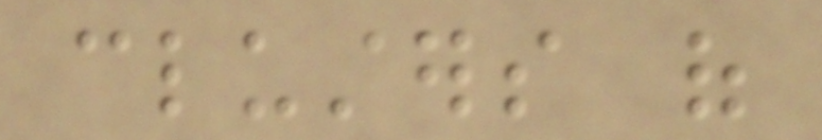clusters of
